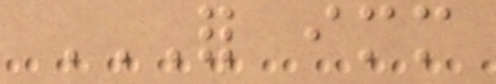FOR IMMEDIATE
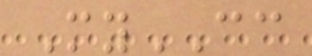MyCC
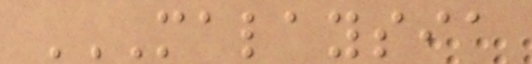MALAYSIA
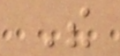The
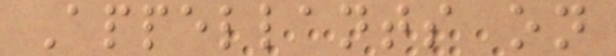Appellants on
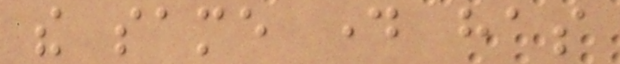the same day has
